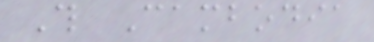This Cambodia
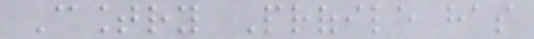Country Profile has
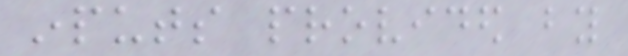inputs provided by
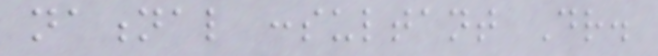national consultant Dr.
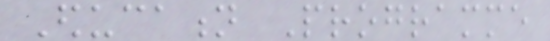Education Programme
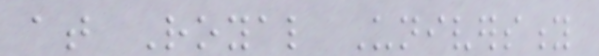at Royal University
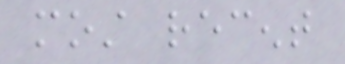most recent
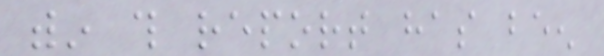within this report has been
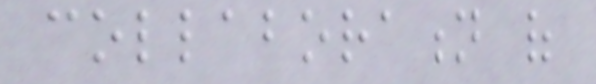collaboration of
